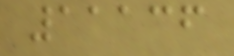11136
